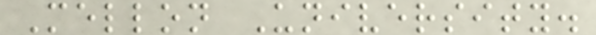Mellon University.
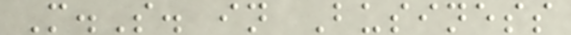M.S. in Business
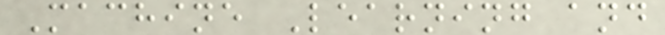Machine Learning and
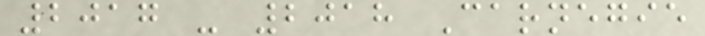2017 - 2018 Carnegie
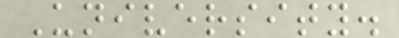University.
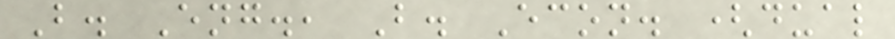B. Eng., B. Econ. (dual
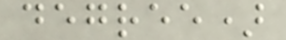degree)
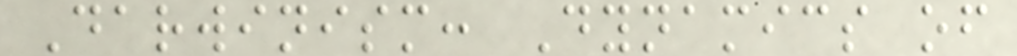Darwinism: Dynamics of
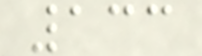133
